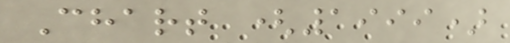Chart (1999)
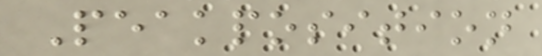Peakposition
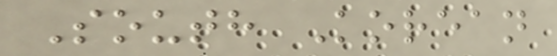South Korean
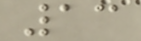13
